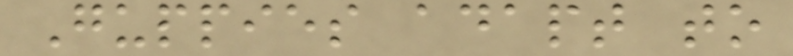Guppies adapt to
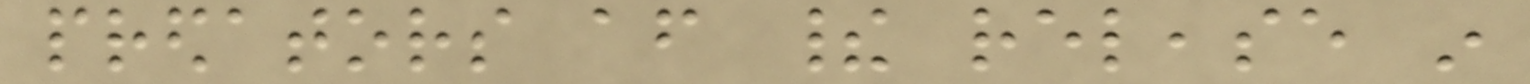predators after their release in
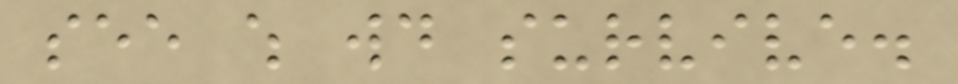see which would survive.
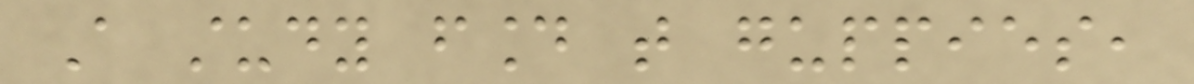A study found that guppies,
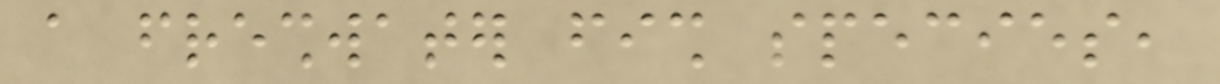a freshwater fish species,
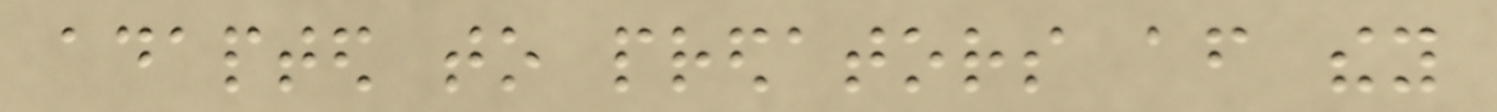adapted to predators after they
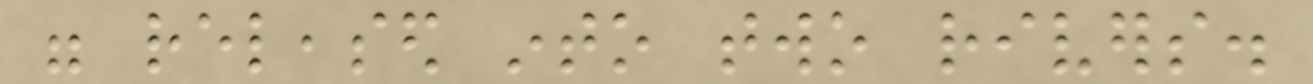were released into two rivers.
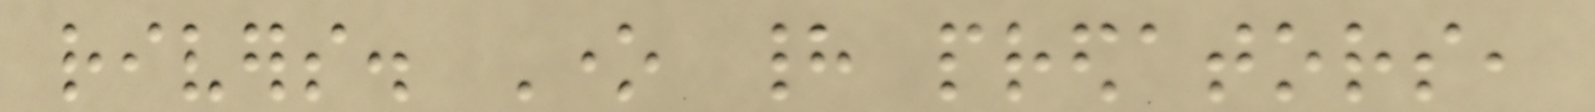rivers. One had predators,
